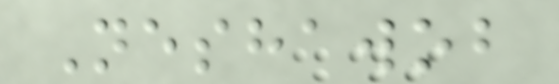Neshawob
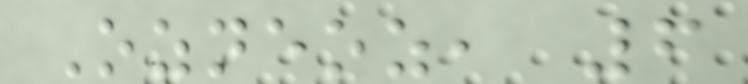Ozneoz, 6
